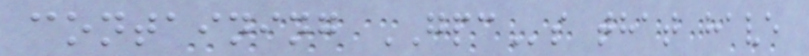containing GPCs that have
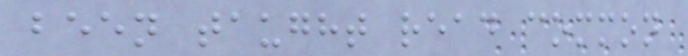been taught read common
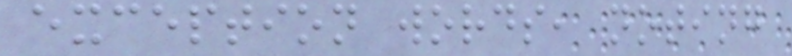exception words, noting
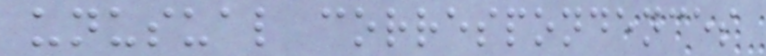unusual correspondences
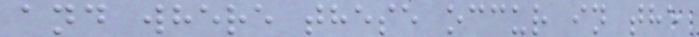and where these occur in the
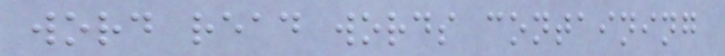word read words containing
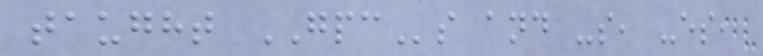taught GPCs and -s, -es,
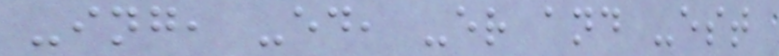-ing, -ed, -er and -est
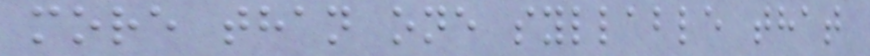more than one syllable that
